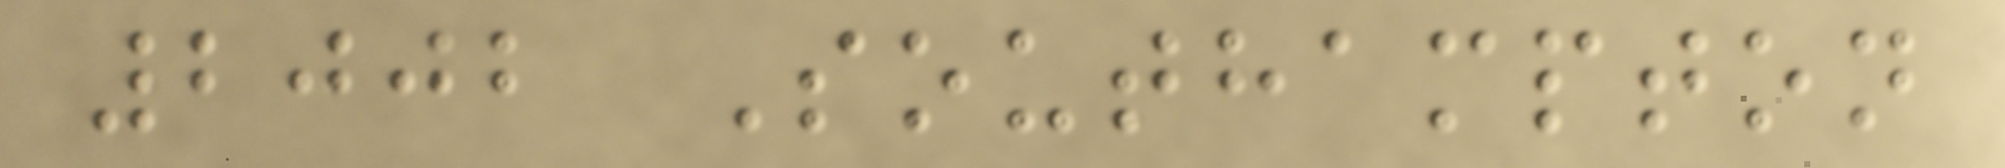2002 Southampton
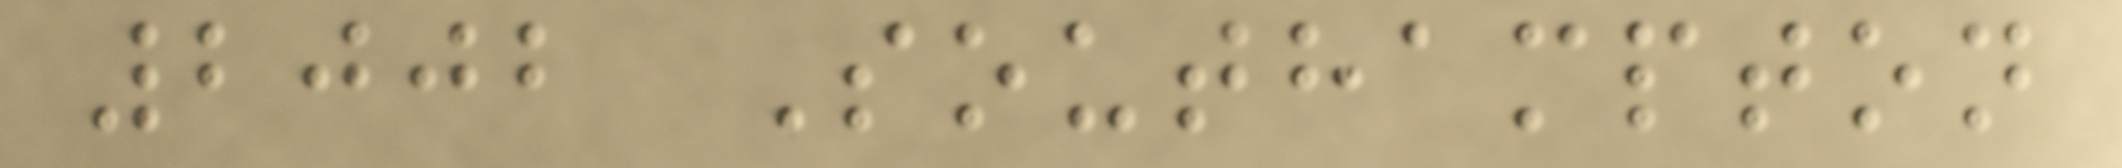2002 Southampton
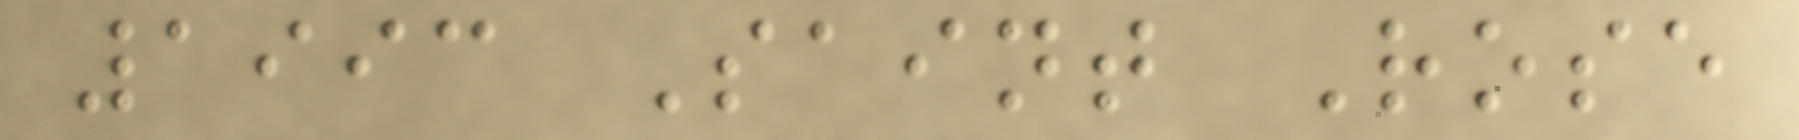1993 Saint Rose
